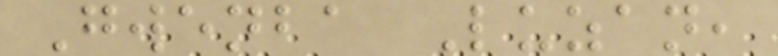Gwenba Luzan,
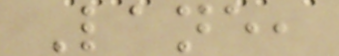Lane,
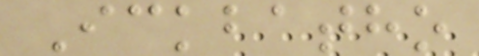Ickbatho
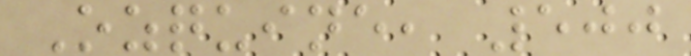Ozquine, 500
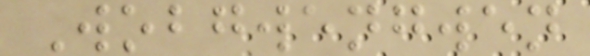Wobgwengwen
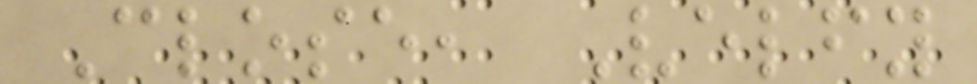Close, Velfy
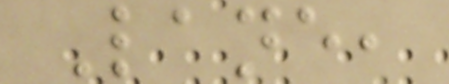Lane,
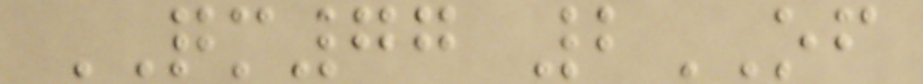QM77 2OF
